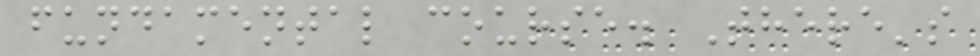fundamental course. There's
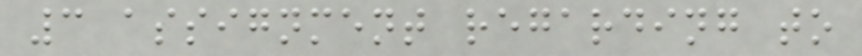3 assignment regarding to
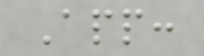App:
